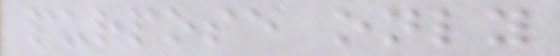purpose only
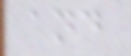and
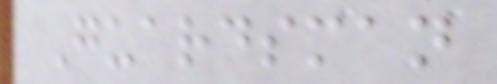Guardsman
